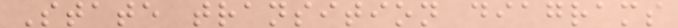State transition diagrams
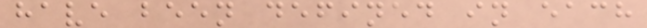have been defined in each
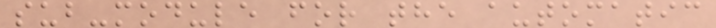sub-module for the automatic
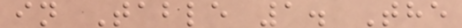in Table 1. The
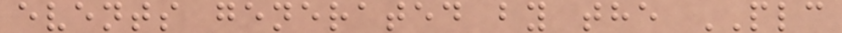events generated by the PLC
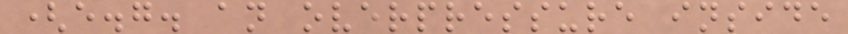(e.g. an overpressure inside
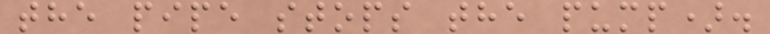the pipe stops the pump).
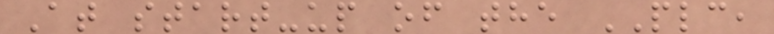At start-up of the PLC,
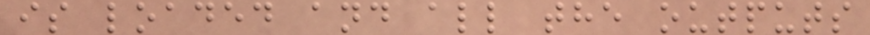is loaded and all the outputs
